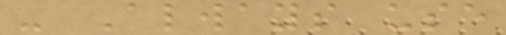- Always use
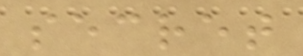secret
